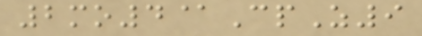2mo4@CpZ9
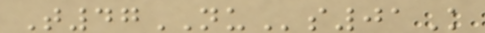T47NUs01K
